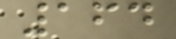164
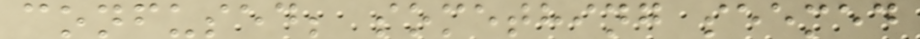confused; something seemed
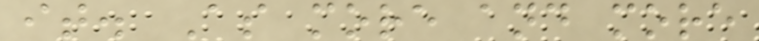it. As more and more
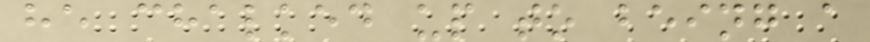he chalked up to being a
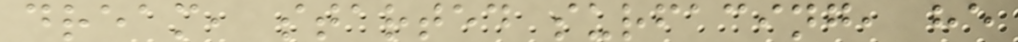dream, started surfacing, he
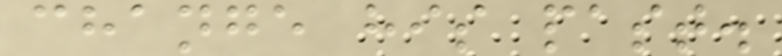change his past.
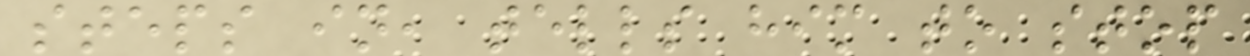steps in, tells him to stop
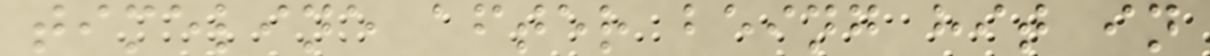timeline after being hit in
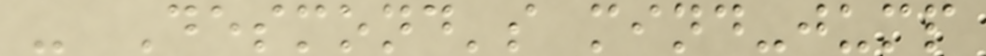- Desmond's mind-jump
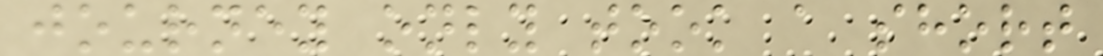journey only took a short
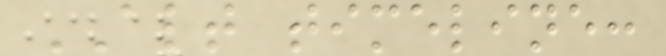ALT timeline:
